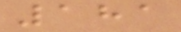181
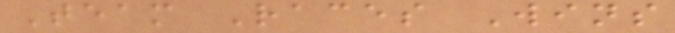Team Races Wins
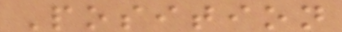Position
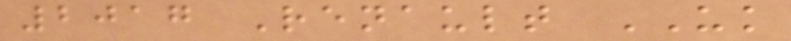2017 Renault UK
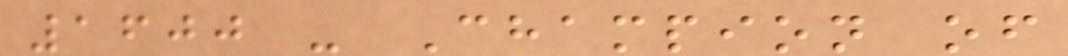1600 - Champion of
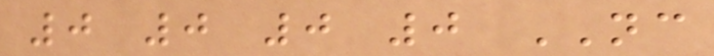0 0 0 0 NC
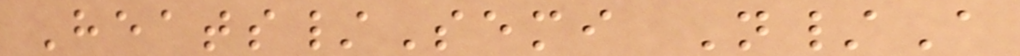Heats/Semi N/A
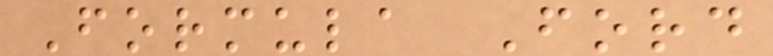Formula Ford
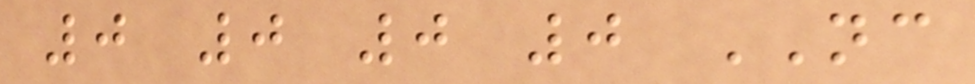0 0 0 0 NC
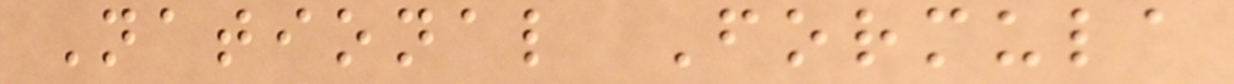National Formula
